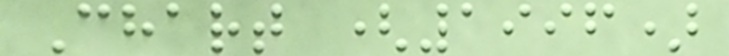Chart (1996)
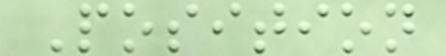Position
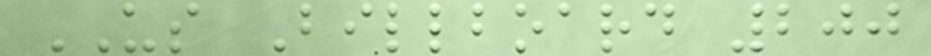US Billboard 200
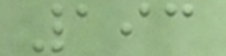193
